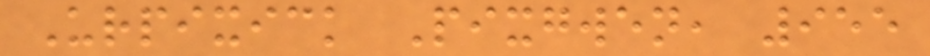Urpixick Pixgwen, 955
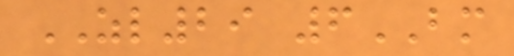ZL29 6BM
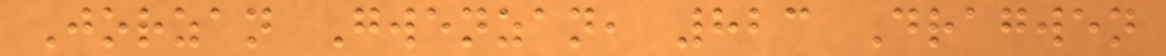Jorzan Gwenzan, 823 Dragwen
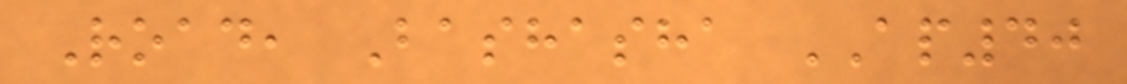Road, Bashasha AP40
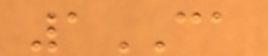1CA
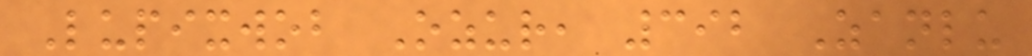Lupixwob Ozur, 392 Zanlu
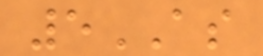5AS
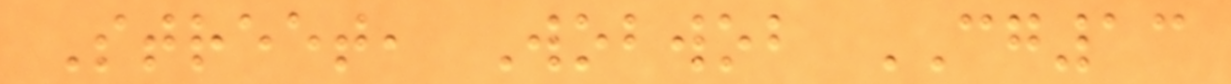Street, Wobwob CG13
